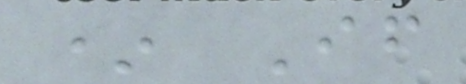* If
